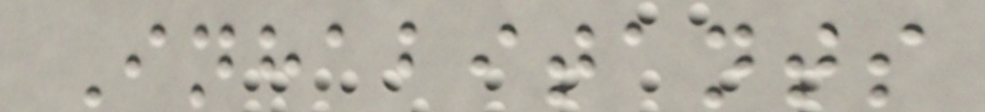Inhabitants
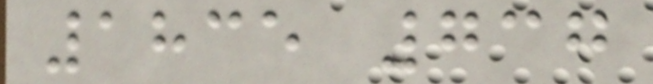1835 737
